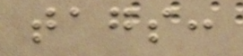tags:
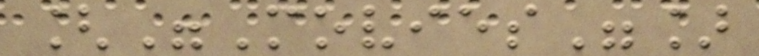["Movies"]
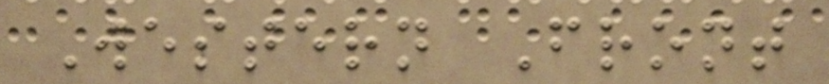Western Front
